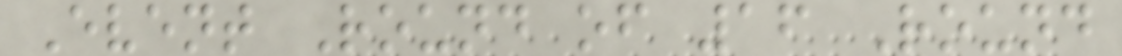Event Round of 16 Round
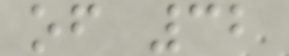of 32
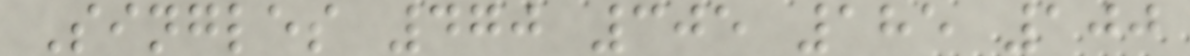Singles 470 305 185 100
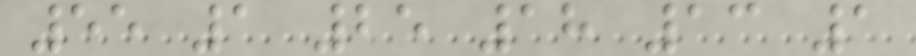55 1 25 18 13 1
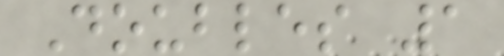Doubles 1
